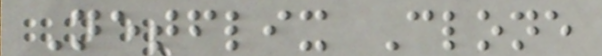Netflix Clone
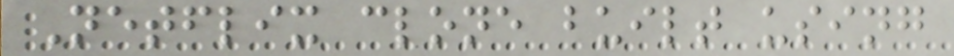Netflix clone built using
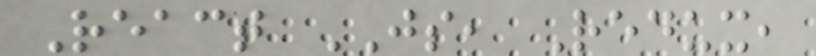React JS, Redux,
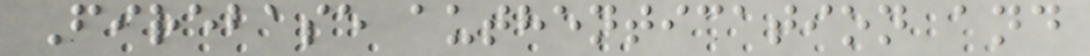Firebase authentication and
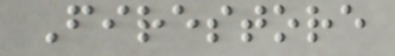Firestore
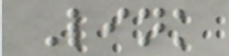Link
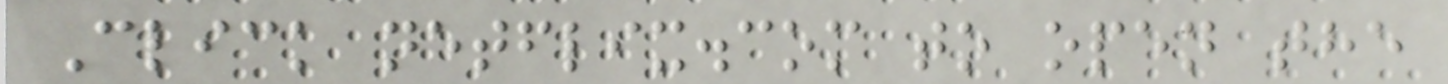Click netflix.com to open the
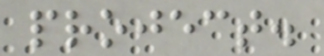project.
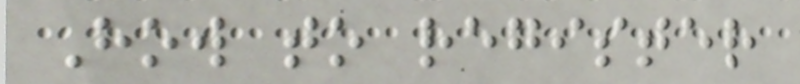How to register
